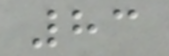83
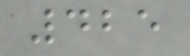425
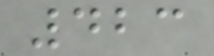423
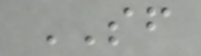SF
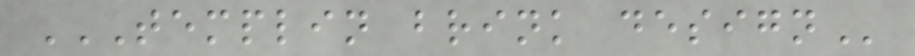TEMPLIN BRINK DESIGN
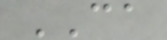CA
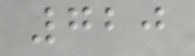720
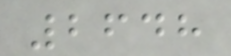2648
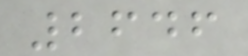2646
